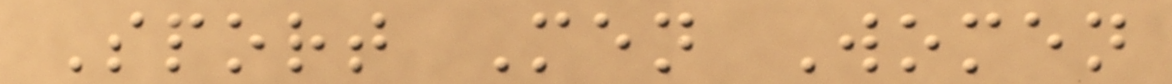Sport Men Women
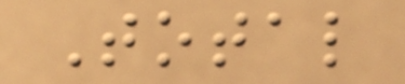Total
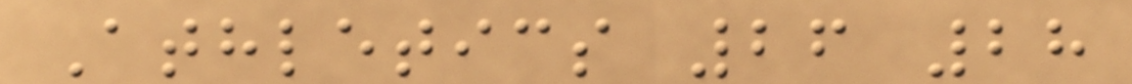Athletics 26 28
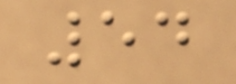54
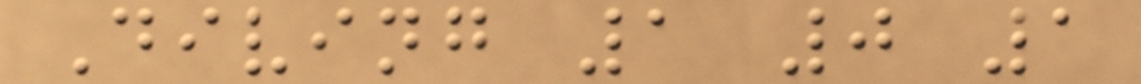Diving 1 0 1
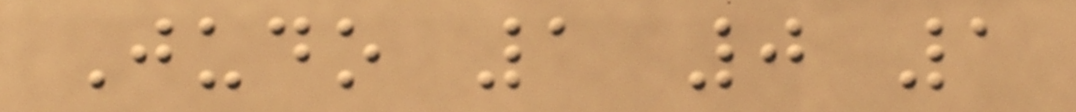Judo 1 0 1
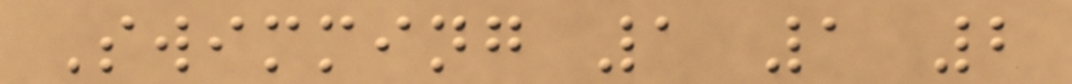Swimming 1 1 2
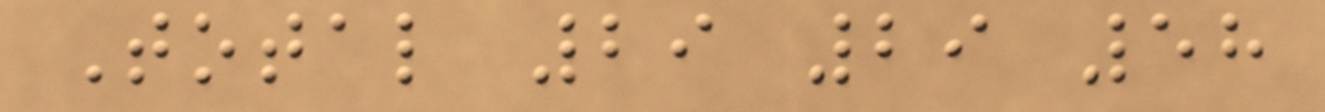Total 29 29 58
